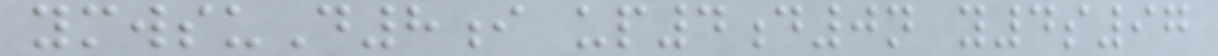ymwsuD8i up4d0n y4s97
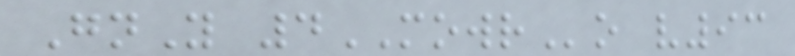GnY 4MOWRo v93
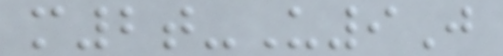m2t-U9J
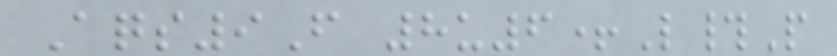Aqs9F 8u6+L#P
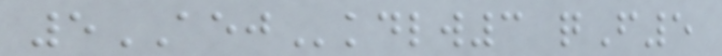5AEJkdlw3 qF5
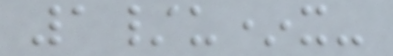1/u*x-
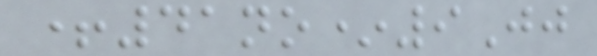+41no*9Jj
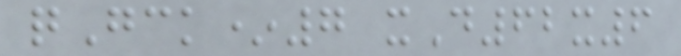qGck*7 xD62x6
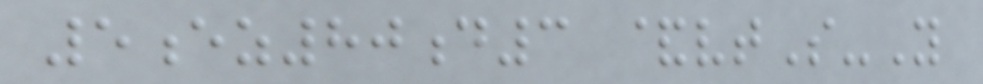5ez80d3 &vtS-Y
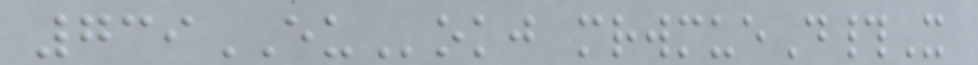739EUokj mrwmueD#X
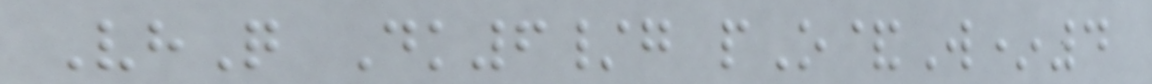VhQ Dk6/g pO&W*4
